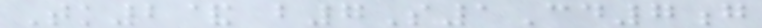Tk2& b7S1Cd7g
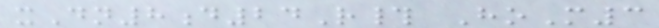xDn8d24R# HoM3
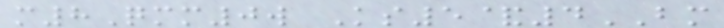m8Qmm0w Ks5&4BM
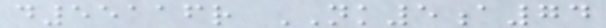d55116r NK5a74
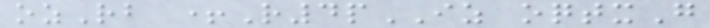ozRb +R4pIZ oqtxG
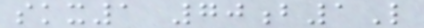skx1 70b1L
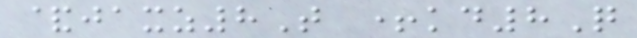&jaxz8T +kd8Q
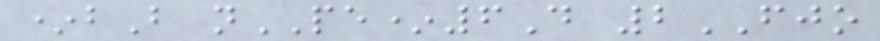*bB nPE*6D 2FJO
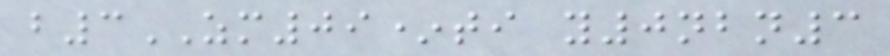b3ZM09*ti y0nbn3
